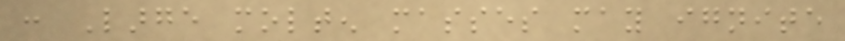: Large molten masses may ignite
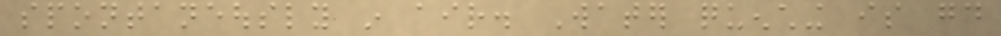spontaneously in air. Water quenching is good
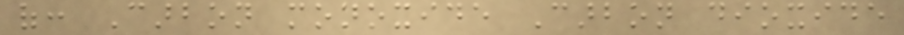of: Carbon monoxide Carbon dioxide
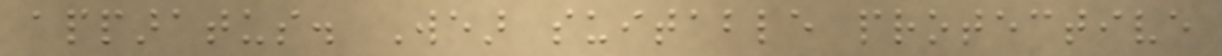apparatus. Wear suitable protective
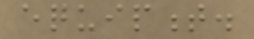equipment.
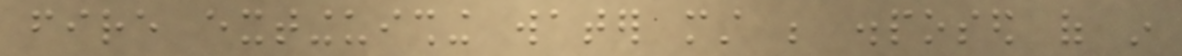fire extinguishing water must be disposed of in
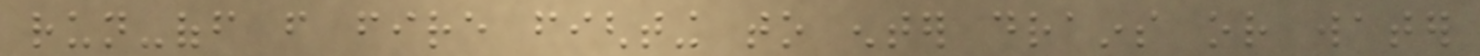run-off from fire fighting to enter drains or water
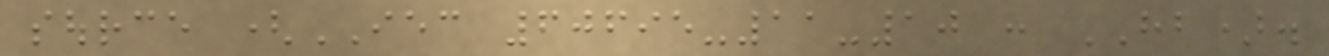source (IEC 60695-11-10 : HB).
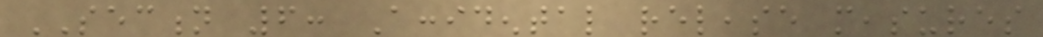SECTION 6: Accidental release measures
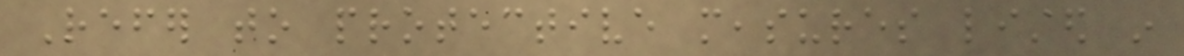Refer to protective measures listed in
